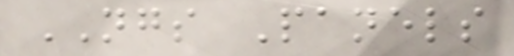NGS Panels
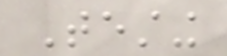Testing
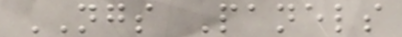NGS Panels
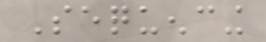Sequencing
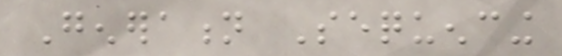Generation Sequencing
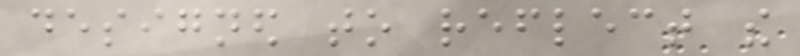designed to reflect the
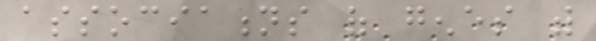associations of genes with
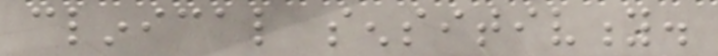clinical sensitivity.
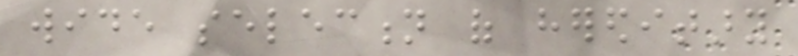wide selection of hereditary
